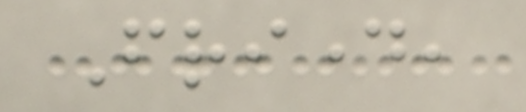Friday,
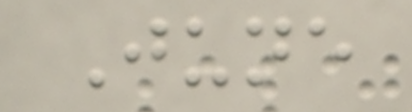June
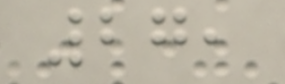27,
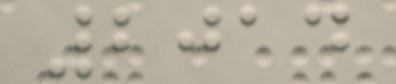2014
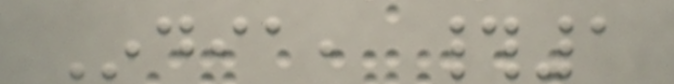India, #1
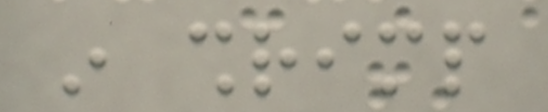in shrimp
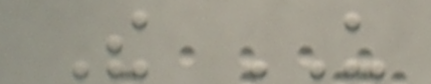The US
